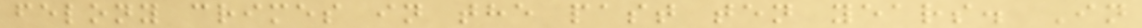felony crimes in the past ten years. In
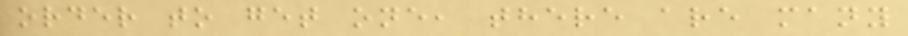order to get one, there are many
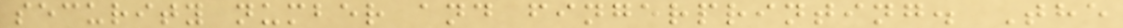security number and fingerprinting. The
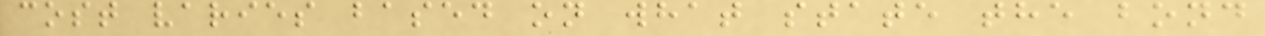cost varies based on what state the bond
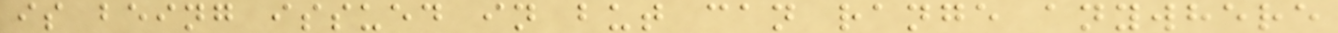is being issued in but can range anywhere
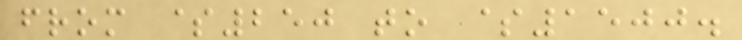from $250 to $1500.
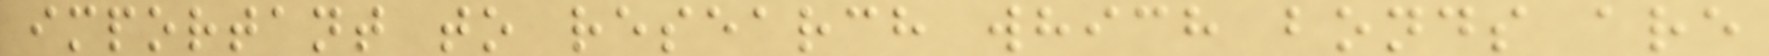important to research which bonds are
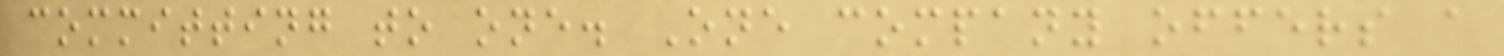committing to one. One company offers a
